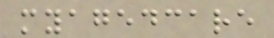myagedcare
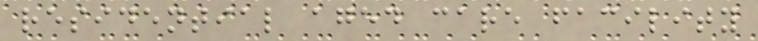residential aged care facility
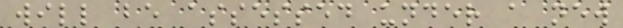will be assessed under a new
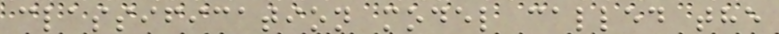classification model called the
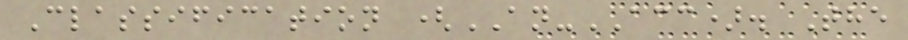Classification (AN-ACC). The
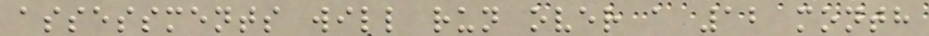assessments will run over a 12 month
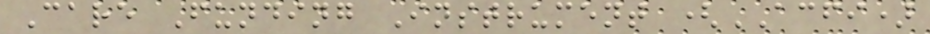Care Funding Instrument (ACFI)
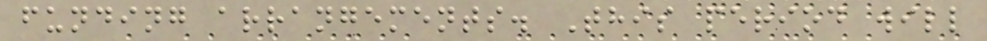funding arrangements. This period will
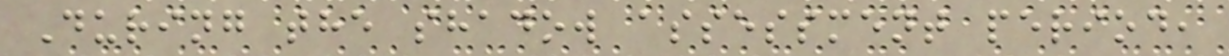During the shadow assessment period,
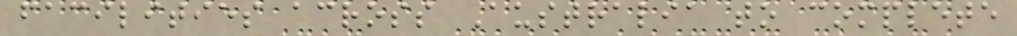facilities across Australia to complete
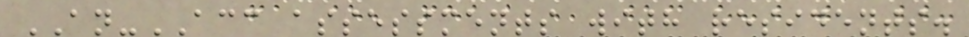AN-ACC assessments with residents.
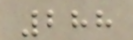288
